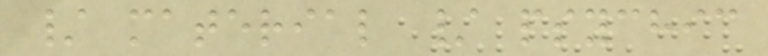/ material / psychic
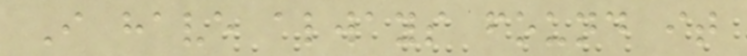I have always found it
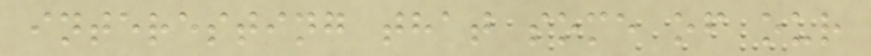interesting that some of our
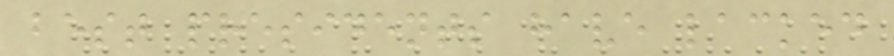best presidents have lacked
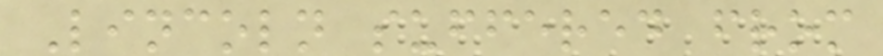Lincoln suffered from
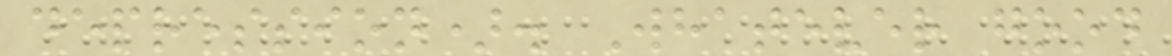depression). Whatever good
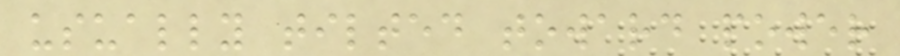usually tilted toward power
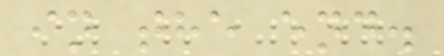in the end.
